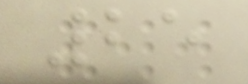25
